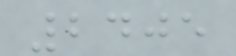2405
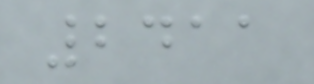2411
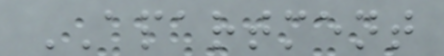APARTMENT
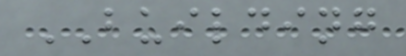BUILDING
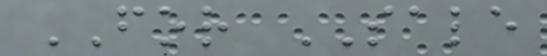FOR SALE
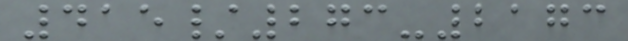415/273-2173
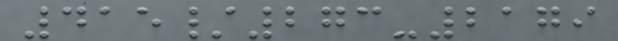415/273-2179
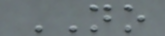NO
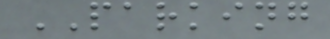PARKING
